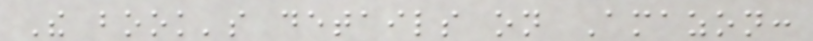The book's details on Amazon:
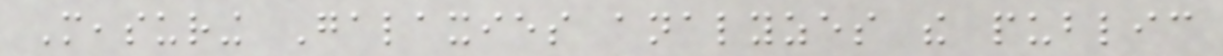Measuring Galaxies analyzes the public
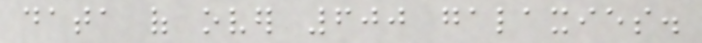data of over 600 galaxies.
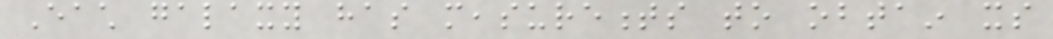Each galaxy has measurements to obtain its
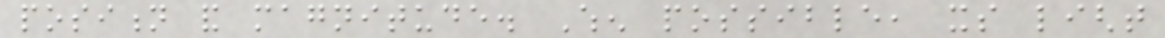position and magnitude. When possible, its light
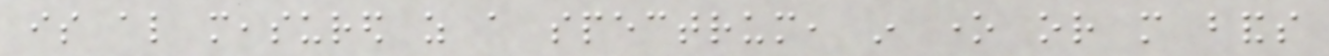is also measured as a spectrum, in one or more bands
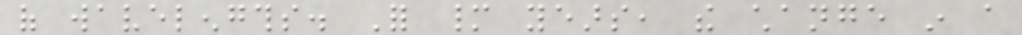of wavelengths. For many years, the change in a
